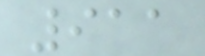911
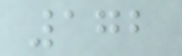172
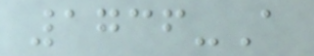1736-A
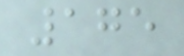175
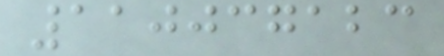110037123
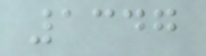1347
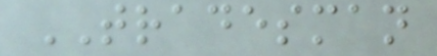TRADESMAN
